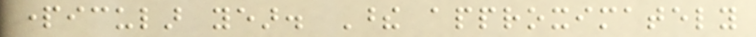particular year. These approximately
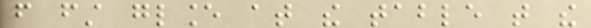from first glance at the table that the
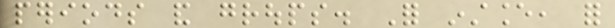periods and groups. For instance, for
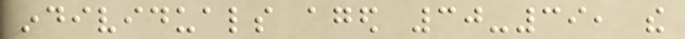individuals aged 30-39, the
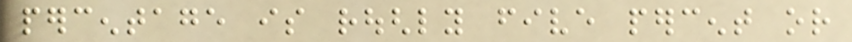percentage is roughly five percent or
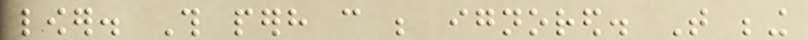lower. This perhaps can be ignored. That being
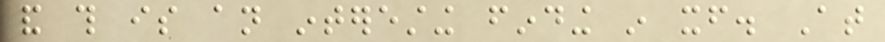and this is an interesting finding in itself. At
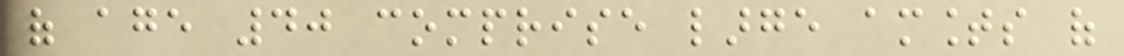of age 40 comprise large amounts of
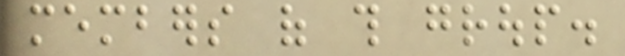members of this group.
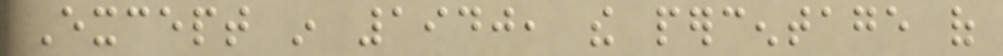Except in 1940, the percentage of
